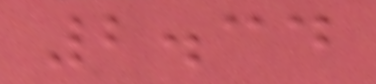2.34
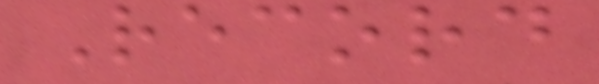Record
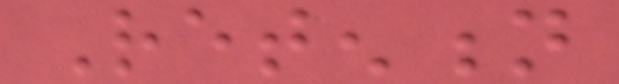Retention
